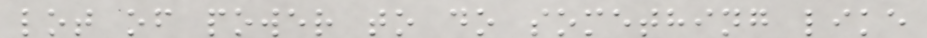lot of power to do something like
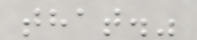that."
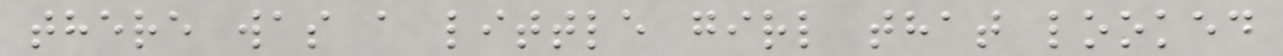there was a little girl that looked
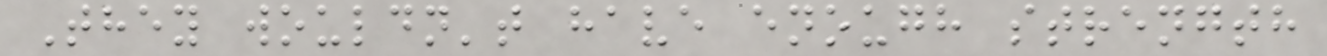They wouldn't have enough strength
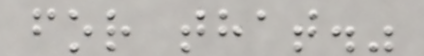for that."
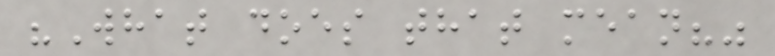"What does that mean?"
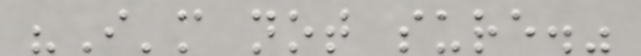"I'm not sure."
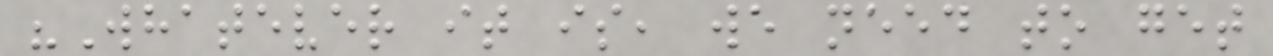"Whatever it is, we need to get
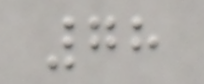78
